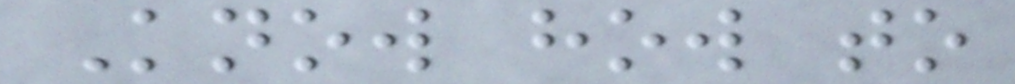Know how to
